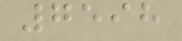7598
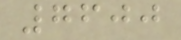7600
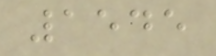1545
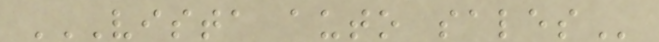VISTA AUTO SALES
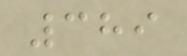389
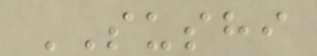SUSHI
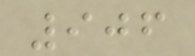906
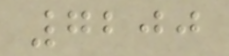7200
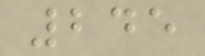245
